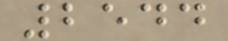2544
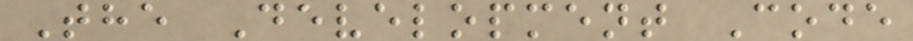The Development Code
